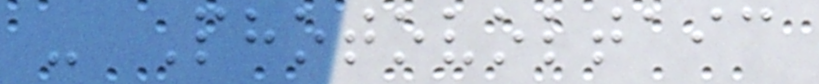- Photovoltaic
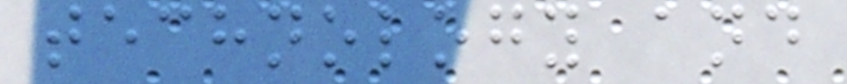technology and
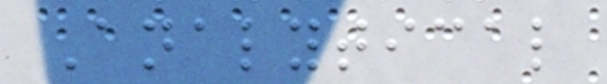Analytical
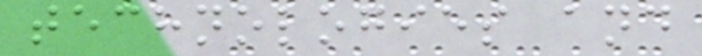technologies and
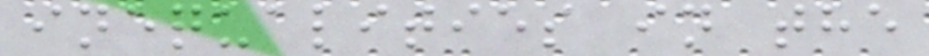inequalities in the
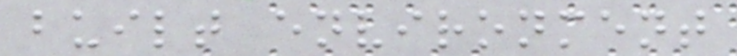built environment
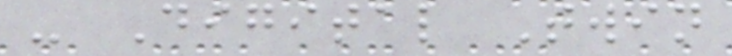- Digital Twin
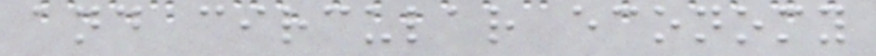and circular economy
